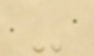-
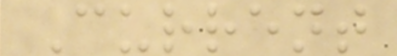Current
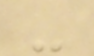-
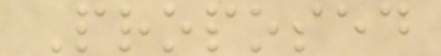Proposed
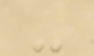-
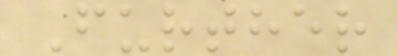Further
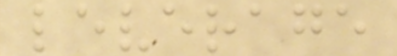leverage
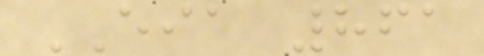EIA 861
